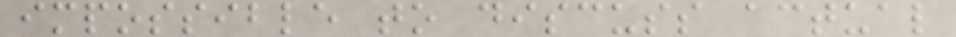impossible to discuss actual
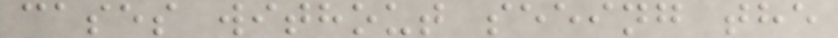cases without seeing the
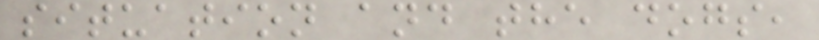situation and the dogs,
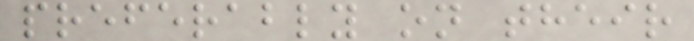preferably on their
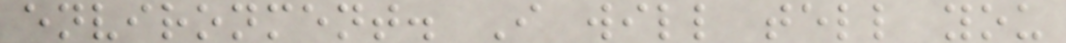environment. I will tell you
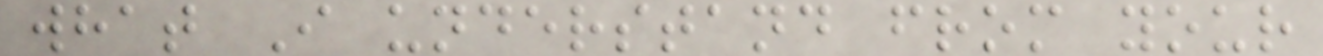what I understand from your
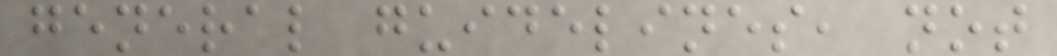general guidelines, not
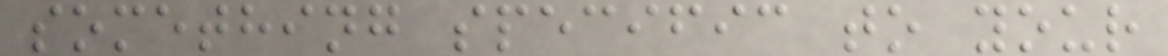something specific to your
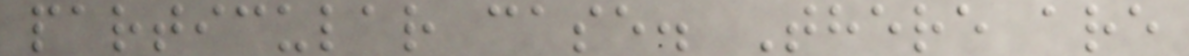particular case. There are
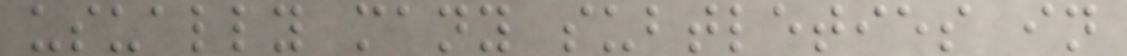usually many subtleties in
